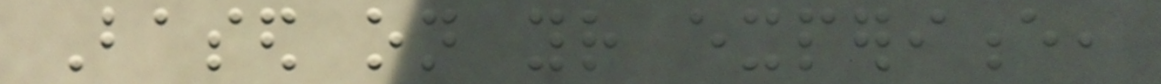Based on your experience,
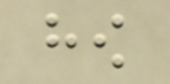how
